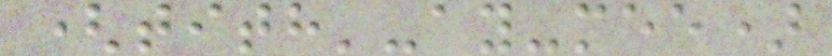(tith'-ay-mee)
